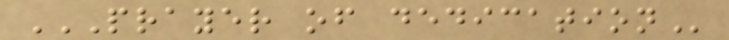PRAYER OF DEDICATION
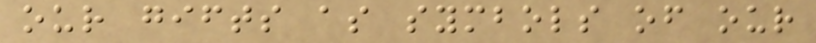our gifts as symbols of our
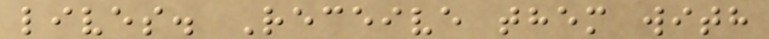lives. Receive them with
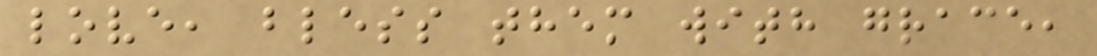love, bless them with grace,
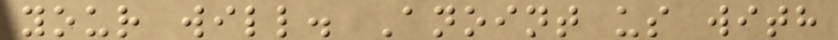your will. Anoint us with
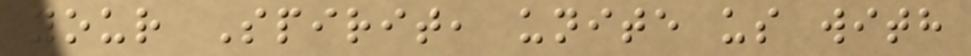your Spirit, unite us with
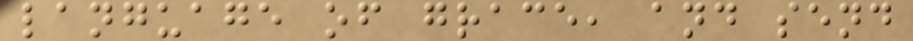language of grace, and send
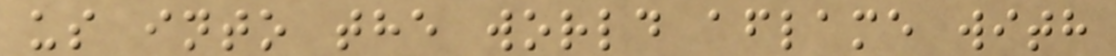us into the world aflame with
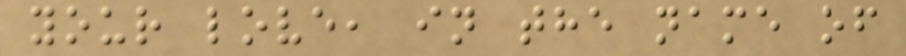your love, in the name of
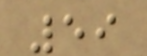59
